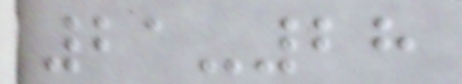21-28
